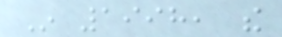In 1998, the
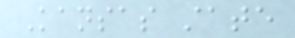Kansas state
